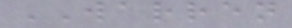WARREN
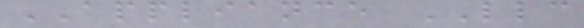APPLIANCE LLC
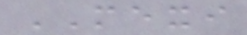MEXI
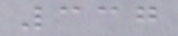337
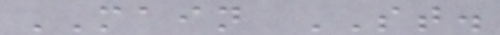MAIN ST.
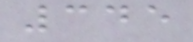345
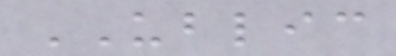UBLIC
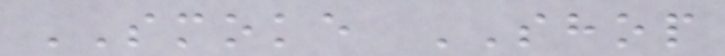SMOKE SHOP
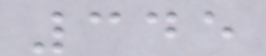345
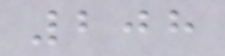208
